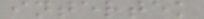intertek
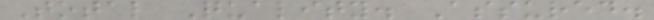Total Quality. Assured.
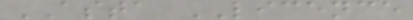ASTA LICENCE
